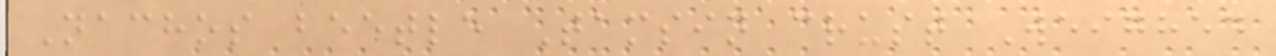Nachos beetle Tamsin crust Weighed
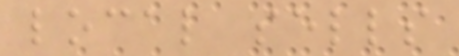local sells
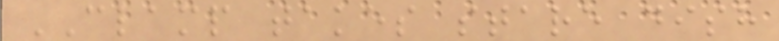CLAMP takes stare dish
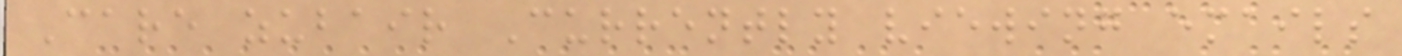Care zubair Currently viewing emails
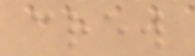crew
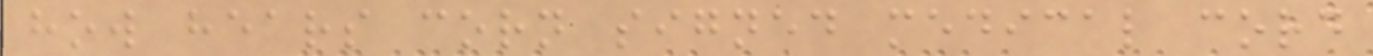how hears corn signed medical cord
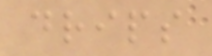drips
